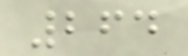264
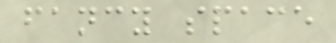fancy space
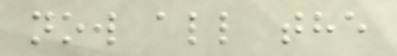now all the
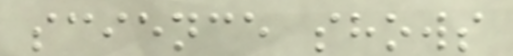science shows
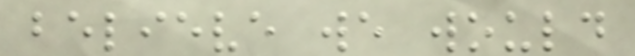believe we would
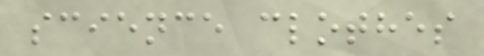science clothes
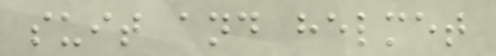suit and helmet
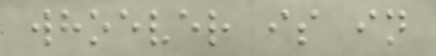whoever is in
